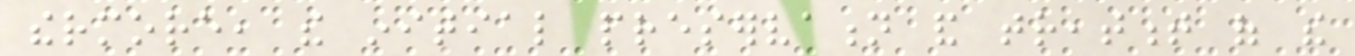thermore, the initial preservation and treatment of the
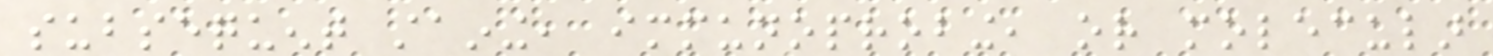subsequent staining, immunoprobing, or molecular
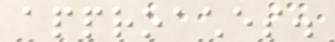approaches.
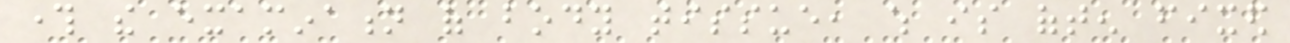through the examination of body tissue, which is often fixed
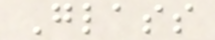Glass
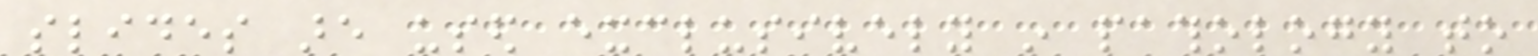slides are used exclusively in pathology to
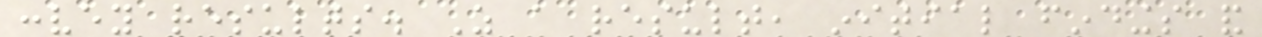convey results. As a result, initial findings and
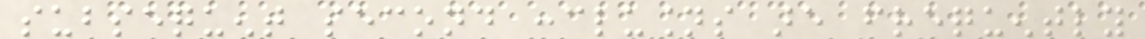subsequent second conclusions are frequently
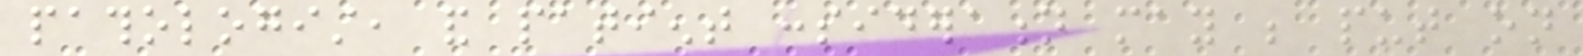pathologist, and patient consideration may be put on
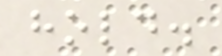hold.
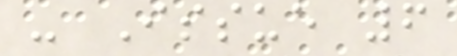- Issue 6
